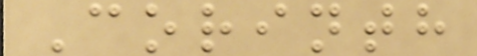Corinth
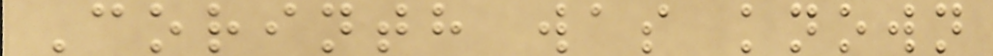Corinth was known
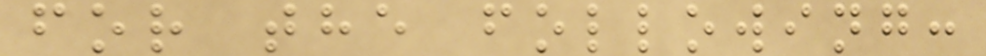for the following:
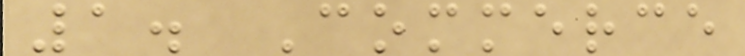1. Commerce
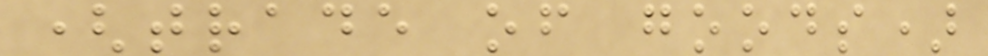(trade of goods)
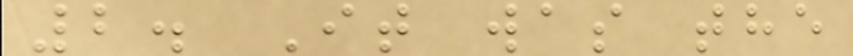2. It was the
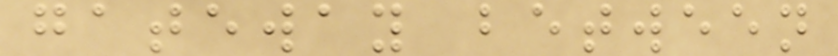gateway between
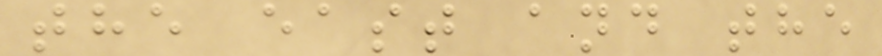the east and the
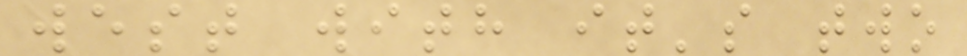west with it's two
